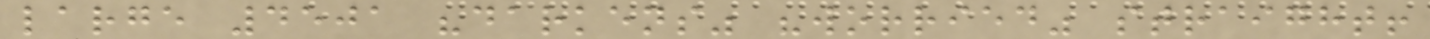large 4501 "darkens" "worried" straight!
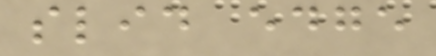slid edge
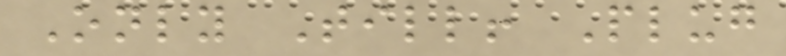Only Till! Plug
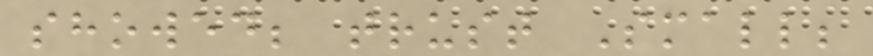showed; trust Small;
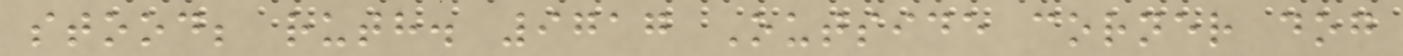stood; ruth. 9717 Outside corner dog
